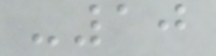-10
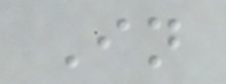In
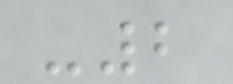-2
